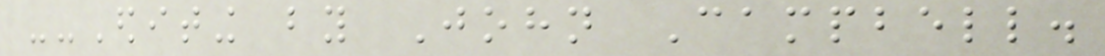--Editing by John Campbell.
